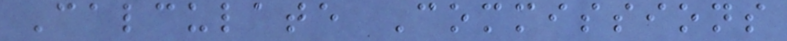Calculate Commissions
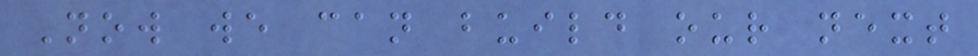Now we can build our next
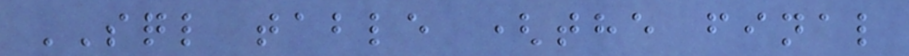SQL table (the final
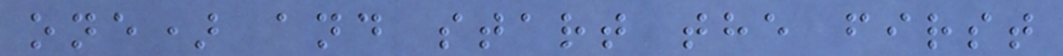one) and start the first
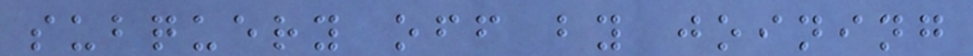subquery off by joining
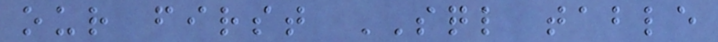our first SQL table
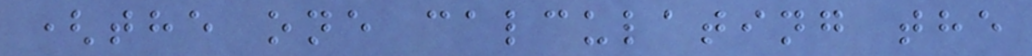(the one calculating the
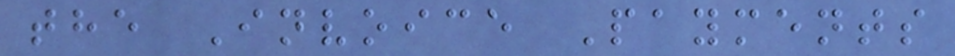the Invoice Payments
